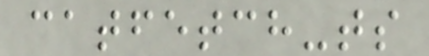catfetch-ts
